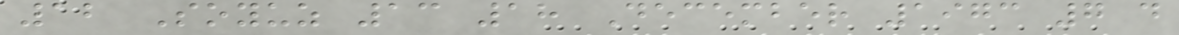12 Soyuz 13 18 December 1973 7 d
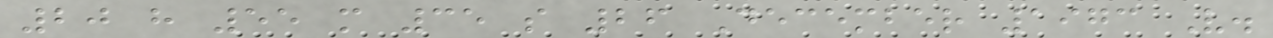20 h 55 m 35 s 26 December 1973 V.
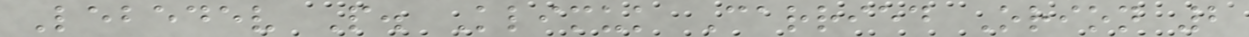Lebedev P. Klimuk Carried Orion 2
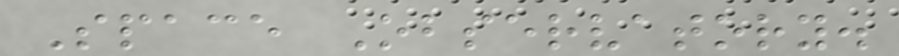Space Observatory.
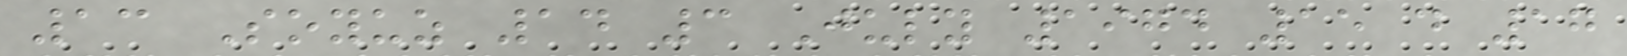13 Soyuz 14 3 July 1974 15 d 17
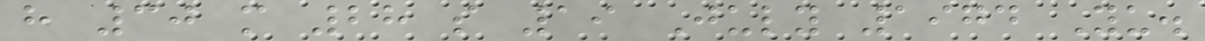h 30 m 28 s 19 July 1974 Yu.
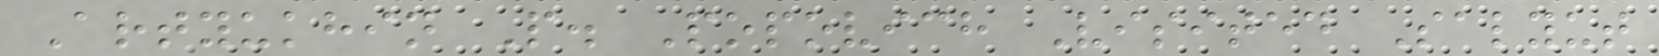Artyukhin P. Popovich Visited Salyut
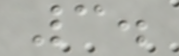3.
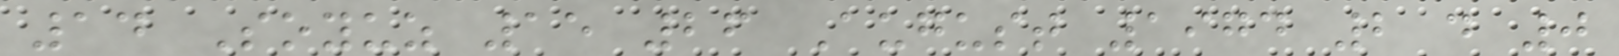14 Soyuz 15 26 August 1974 2 d 0
